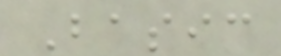Basic
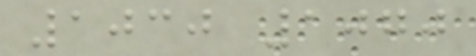1030 1070
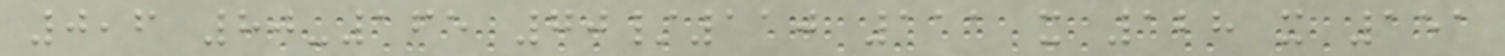0,6 80-165 70/110 111 x 128 x 151
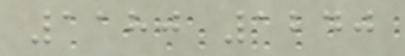1180 1240
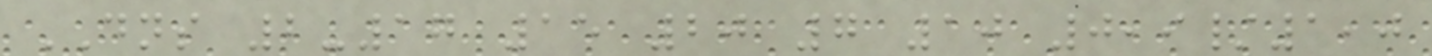DNS 2-17 15 20 7 10 0,9/1,0
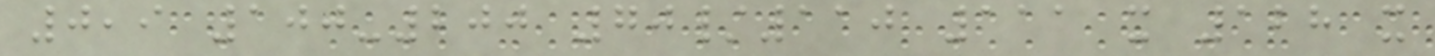0,9 100-200 70/110 111 x 128 x
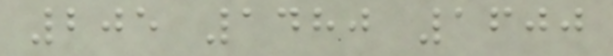205 1480 1600
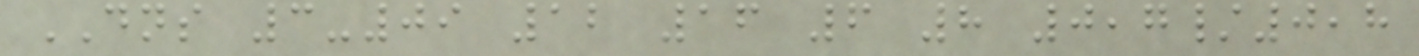DNS 3-09 12 16 6 8 0,7/0,8
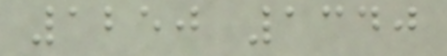1250 1340
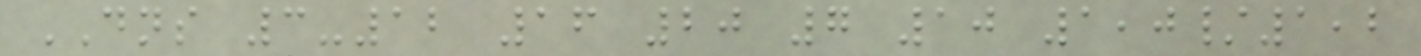DNS 3-12 16 20 7 10 1,0/1,2
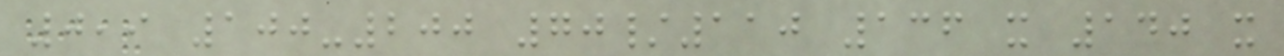0,9 100-200 70/110 136 x 140 x
